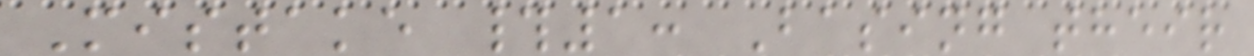Mistake #1: Basing their
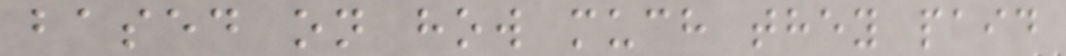based on how much they paid
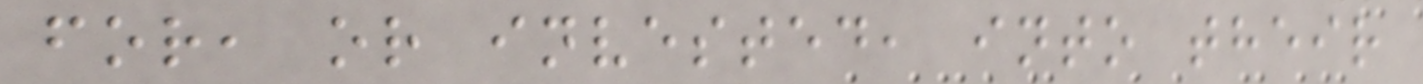for, or invested, into their
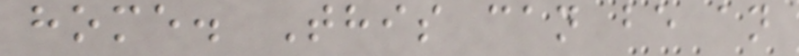home. This can be an
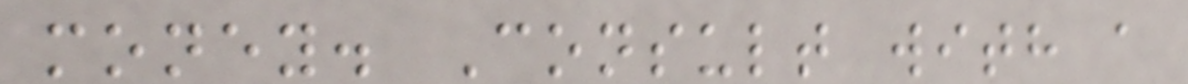money. Consult with a
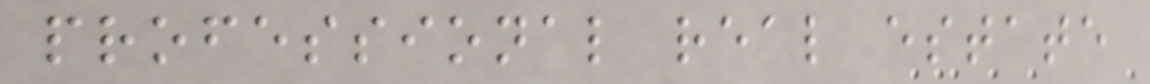professional real estate
